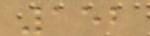152
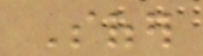Sofer
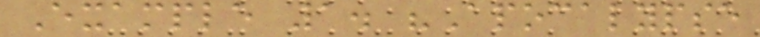Example 1. "Apocalypse
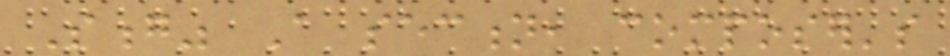Song" A section, composer's
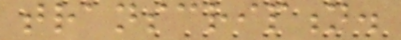transcription.
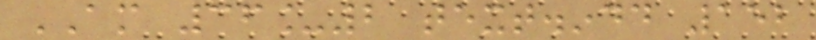AM 36_2 text.indd 152
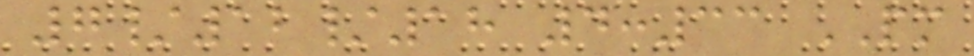7/12/18 4:33 PM
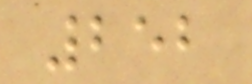252
